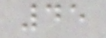45
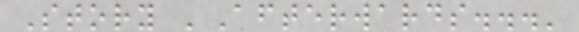Story 'Afterwards...'
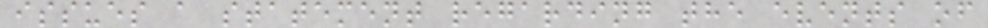issues a statement regarding the events of
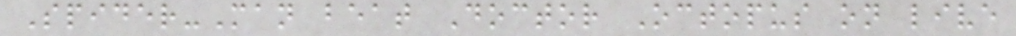Spider-Man beat Doctor Octopus on live
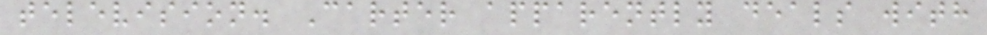television. Carter apparently deals with
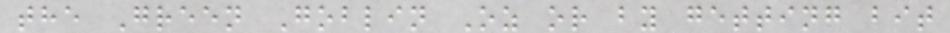the Green Goblin Oz or by getting bit
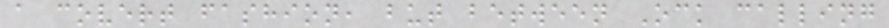a covert fashion, but between Ock calling
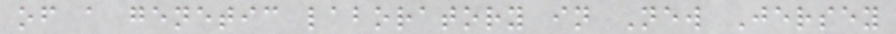of a genetic laboratory in New Jersey
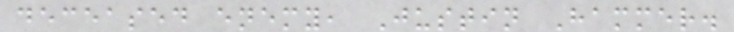deceased enemy, Justin Hammer.
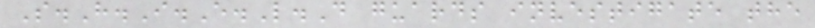S.H.I.E.L.D guards investigate the
